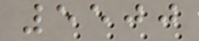5500
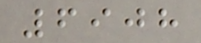6908
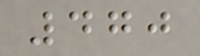470
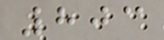803
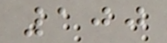100
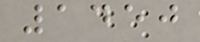1450
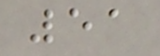51
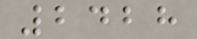2428
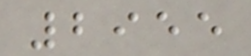2955
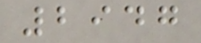2947
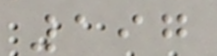197
